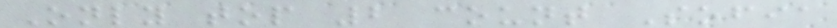Only top 2 count Sofia
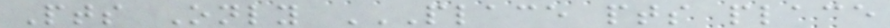Pts Only PLACE PTS PLACE
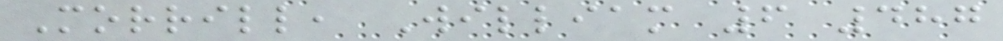Morrill, William 6 487
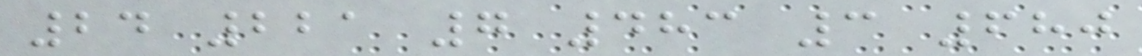24 221 7 483 3 680
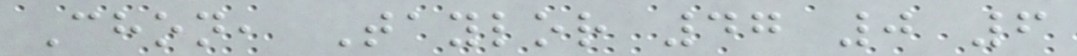Chon, Taylor 47 0 6
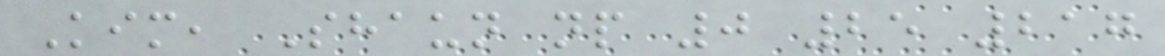Kim, Shaun np 0 25 217
